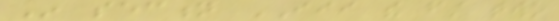In section III the first two
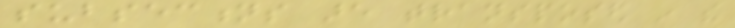subsections are transposed in the
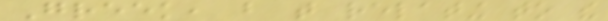Greek, but that relating to the
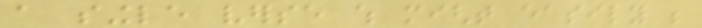a single verse which might easily be
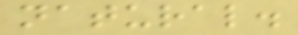natural.
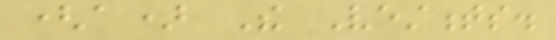(a) The Vestments.
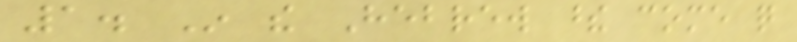1. In the Hebrew these come quite
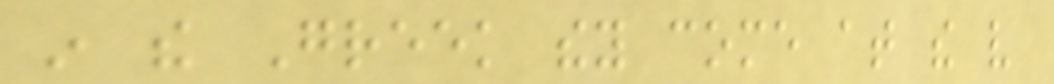in the Greek they come at the very
